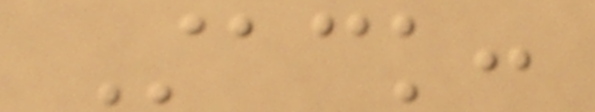Stack:
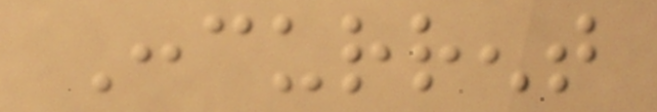Concurrent
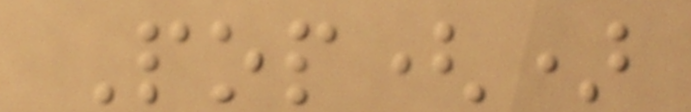Pop()
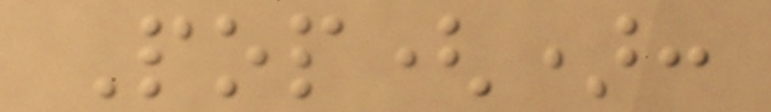Pop():
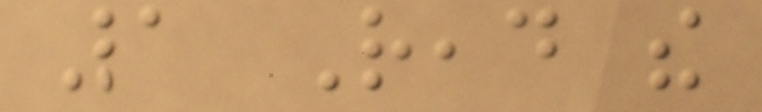1 Read the
